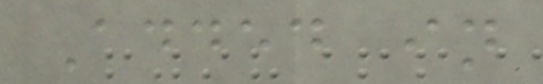Added in
